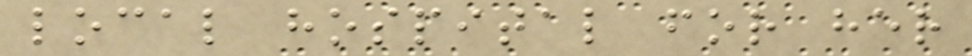local hospital for her
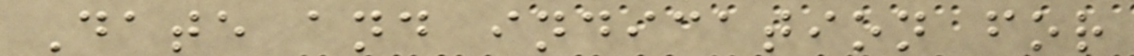Date and indication for
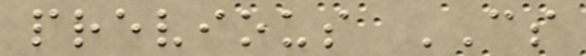previous CS
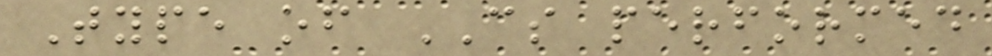Type of CS performed
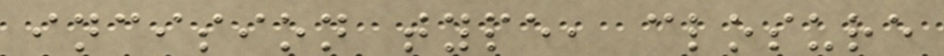incision type, closure
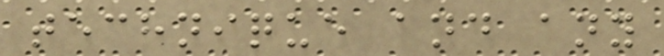technique and any
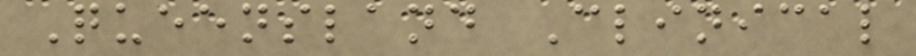Queensland Clinical
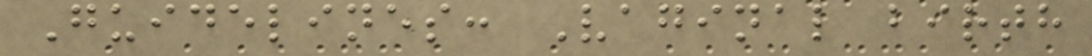Guidelines: Vaginal birth
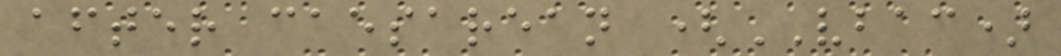after caesarean (VBAC)
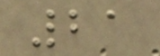21
